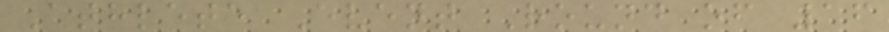Athlete Event Round of 16
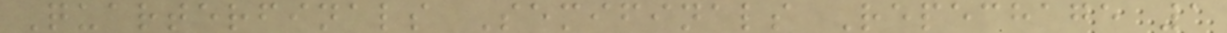Quarterfinals Semifinals Repechage 1
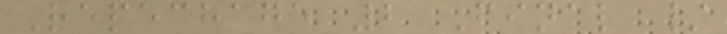Repechage 2 Final /
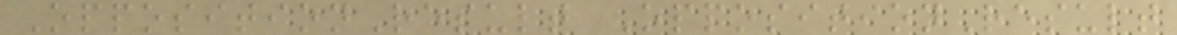OppositionResult OppositionResult
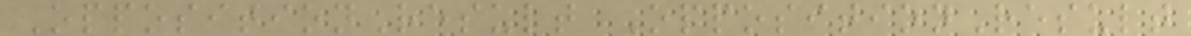OppositionResult OppositionResult
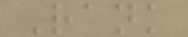Rank
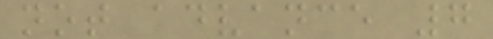not advance 7
